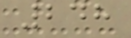248
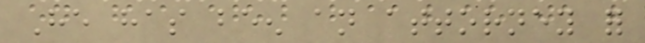He has been an attorney for
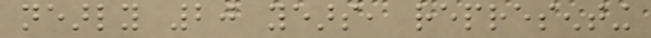nearly 20 years, representing
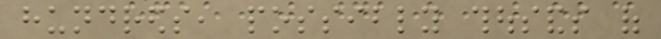hundreds, possibly thousands of
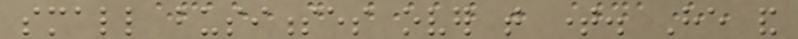small businesses over that time. He and
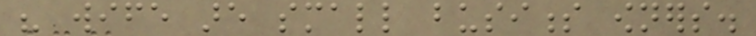his wife are small business owners.
